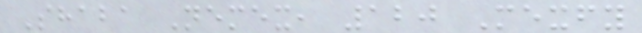Shaba Nemex, 120 Mexfy
